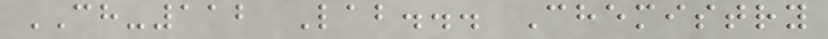CH-112 Lab... Chemistry
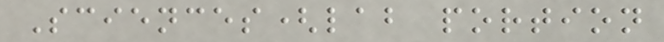Sciences(lab portion
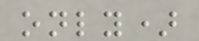only)
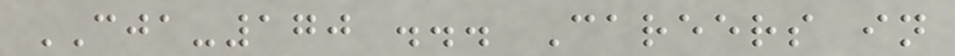CJA-170 ... Careers in
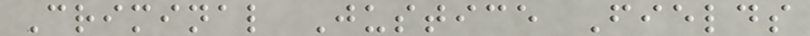Criminal Justice Fields
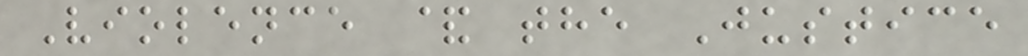Violence & the Justice
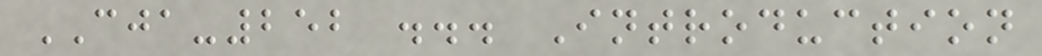CJA-252 ... Introduction
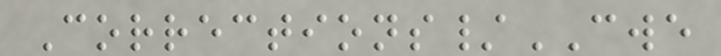Corrections/CWE
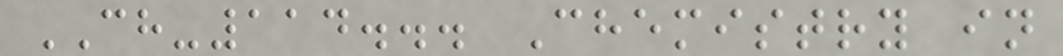CH-114... Chemistry in
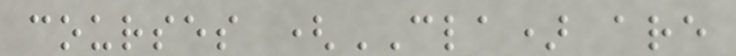courses (CLA) are
